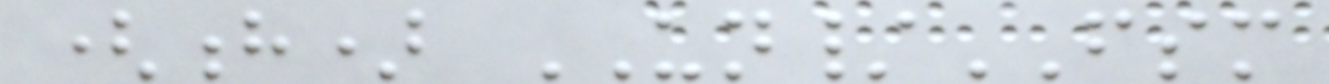(h) UN/FSM
